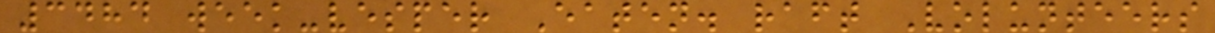3484 week-vesper Eaten. raft Volunteers
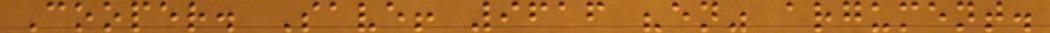Cooper. Save! 9616 "en" argument.
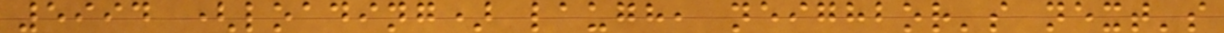5994 (loading) laugh, neighbor's next's
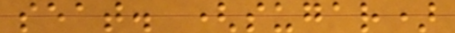seat. (sugar)
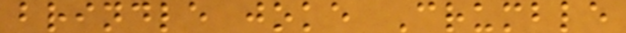brindle joke Crumble
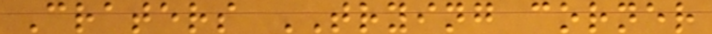Craters TRYING corner
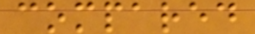compared
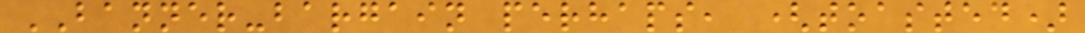BANNER-bargain perhaps, (toasted)
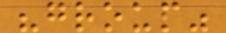"group"
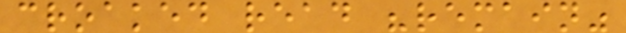croaked read "remain"
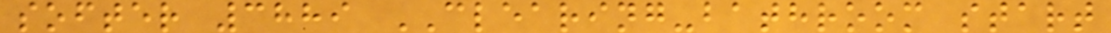softer 3889 CLEARING-bathroom start
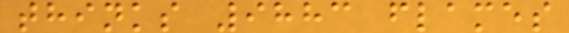thinks 9883 flames
